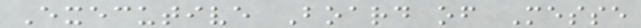Executive Board of Messe
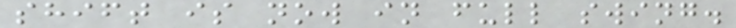shift is now in full swing.
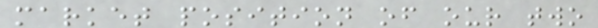market position of our two
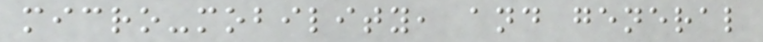micro-mobility, and general
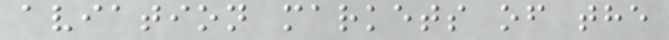aviation markets of the
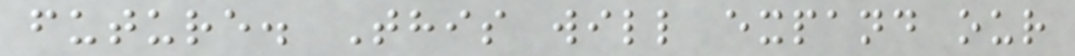future. This will expand our
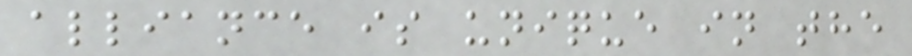alliance is unique in the
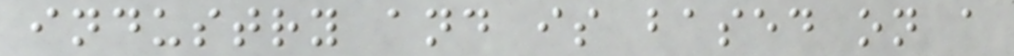industry and is based on a
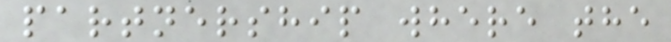partnership where the
